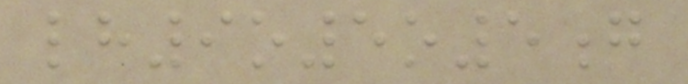lh9o5o5g
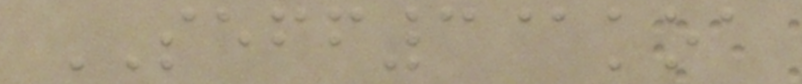SEFF3@koa
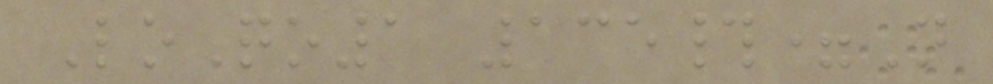LoQo1 135#=N
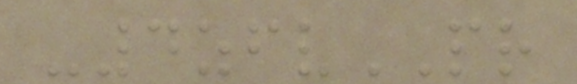-4zfvPR
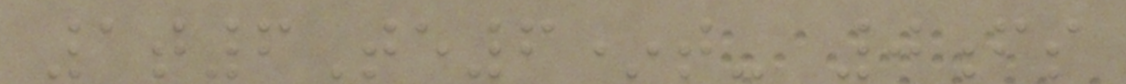1t6Te6*t- 0fs
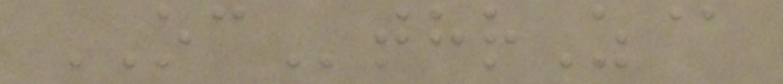OCthrZ@
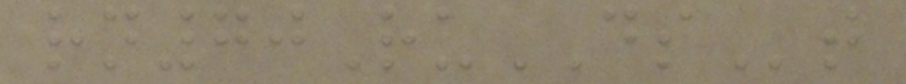rn70RuDSt
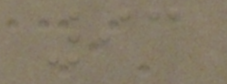93
